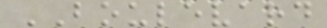BOULEVARD
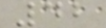42
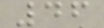46
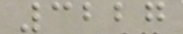3227
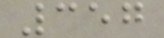357
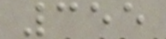355
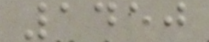1450
